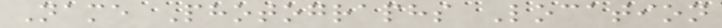Name Photographs Location
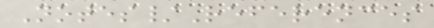Notes/References
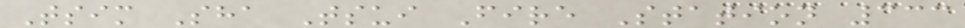Tsim Sha Tsui Fire Station 333
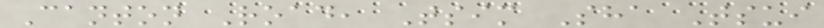Canton Road, Tsim Sha Tsui
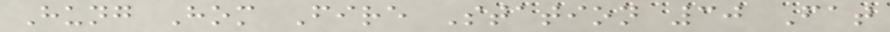Hung Hom Fire Station 30 Fat
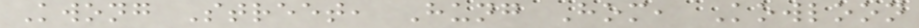Kwong Street, Hung Hom, Kowloon
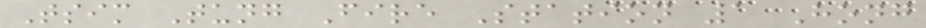Tsim Tung Fire Station 1 Hong
